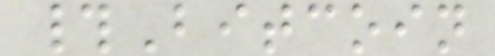#Bitcoin
